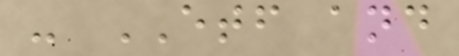- ETF and
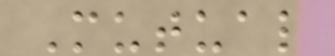Mutual
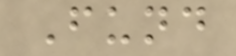Fund
